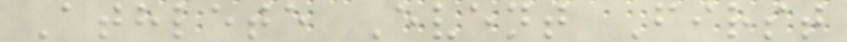Athlete Event First
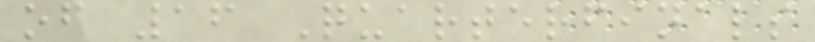of 16 Quarterfinals
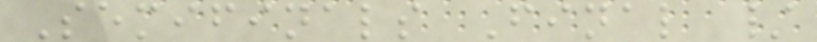Semifinals Final /
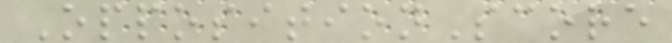OppositionScore
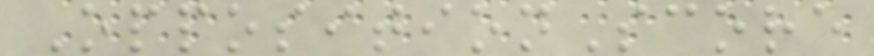OppositionScore
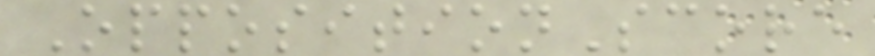OppositionScore
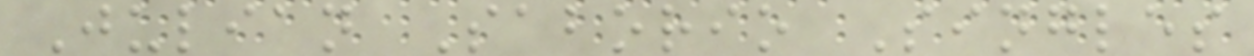Julian Saborio Singles
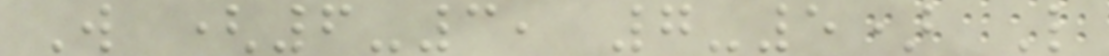W (6-3, 7-5) L
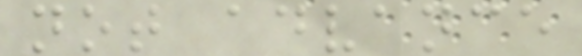not advance
